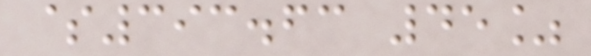$393.63 45%
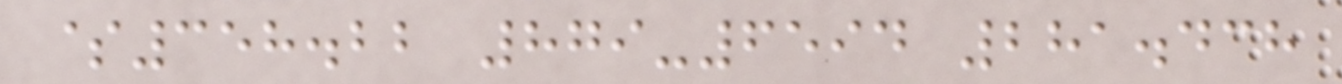$358.22 879-6594 281.438
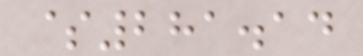$281.14
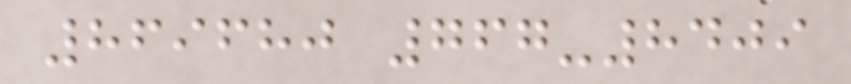869680 767-8409
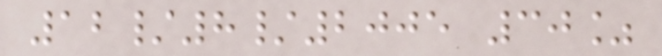12/8/2005 30%
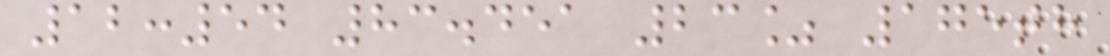12:54 83.451 23% 175th
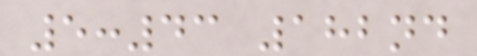5:43 182nd
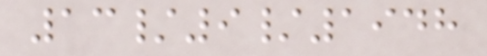13/9/1948
